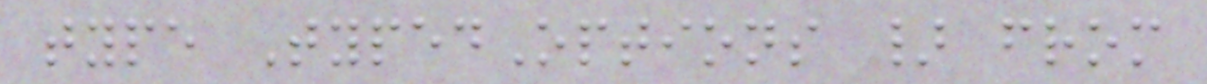type TypedOptions } from
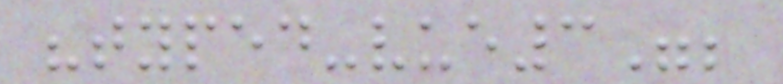"typed-vue3";
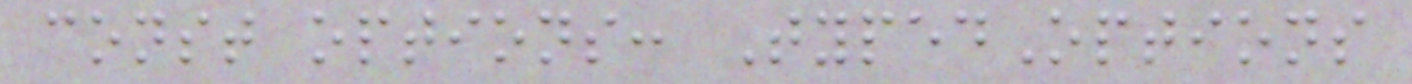const options: TypedOptions
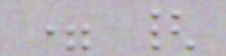= {
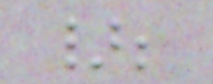};
